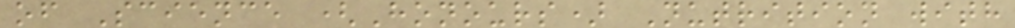of Science (Honours) Nutrition with
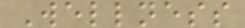Wellness
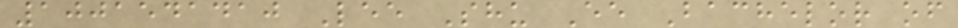1001541410 Lee Shu Ee Bachelor of
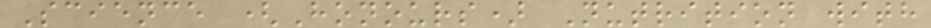Science (Honours) Nutrition with
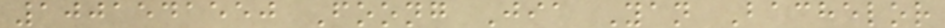1001541550 Foong Jia Yan Bachelor
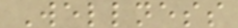Wellness
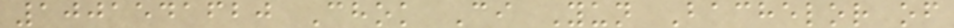1001541620 Chok Ci Yun Bachelor of
